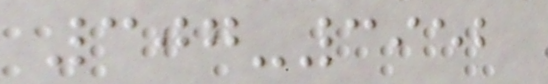307-3952
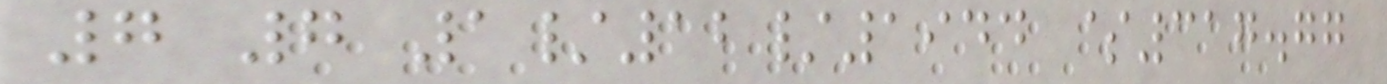7 7 1/12/1944 $317.77
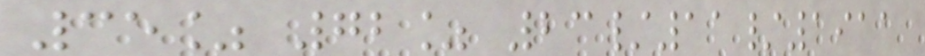35% 72% 23/11/1911
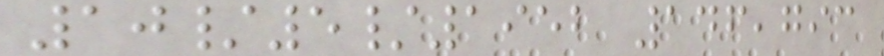10/5/1952 146,793
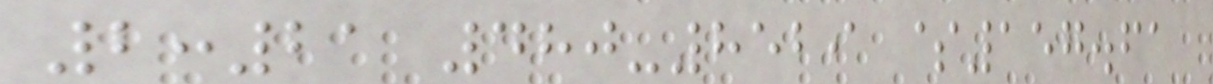2:21 480-8529 $157.61
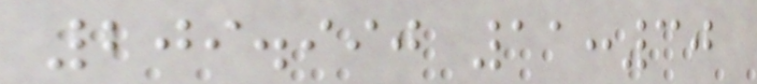209.990 11:30
